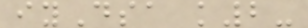iyDsa k2-
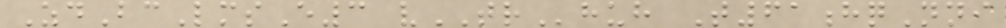ZdBcLmsE3 vTRhuh T61hqNni
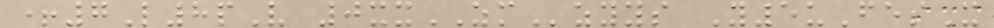+7L8pV 0xxZMzyys Y5uFesX
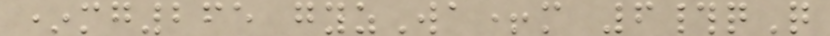*mg265 gyzWa+m 6#qQ
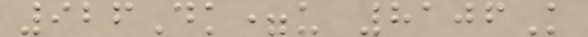926Dk=u 8106K
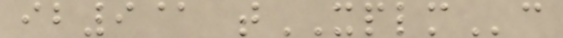ib9@ tXPLMc
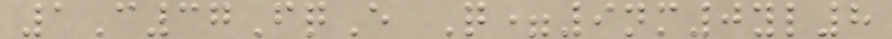1C37FqE Q=9nm0yl8
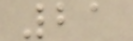21
